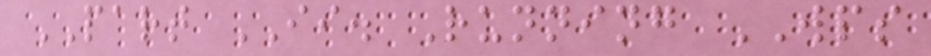PART II. Running WPS
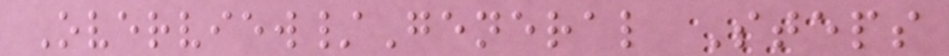Overview/General Steps
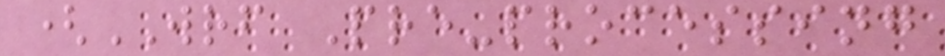(WRF Pre-processing
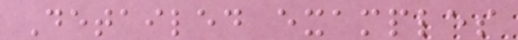Detailed examples
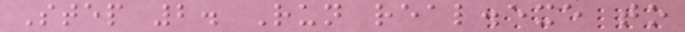Step 2. Run real.exe to
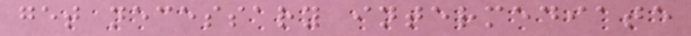get necessary intermediate
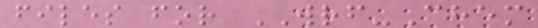files for WRF-Chem
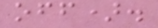off).
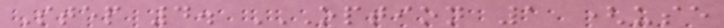Step 4. OPTION 1 (USE
